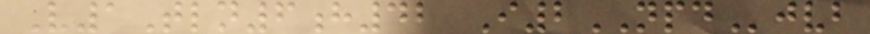V1Tln6h42 I2NPDjvb
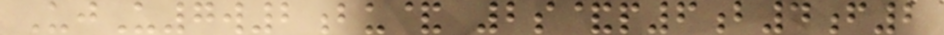UjU7w2bu& 2s&p6b4f2
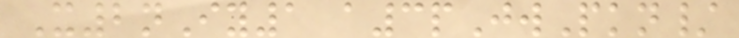X2nIy1 a3pJwPkn/
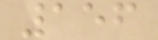156
